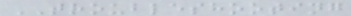TROUBLESHOOTING
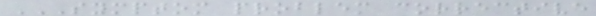SYMPTOM PROBLEM CORRECTIVE
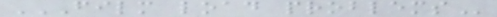FILM LOAD PROBLEMS
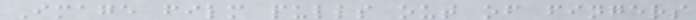Image film pulls out of fingers
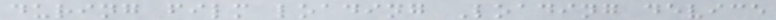during film loading Loading device
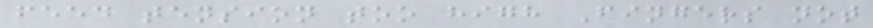feed tension too high Fingers not
